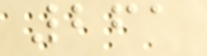261
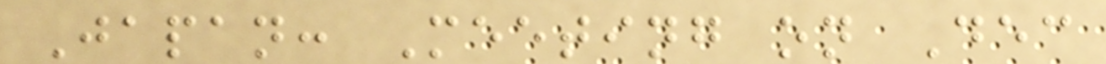Japan: Meeting on Dec
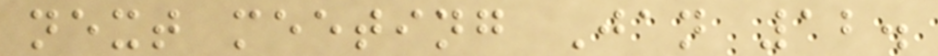next meeting Jan 12.
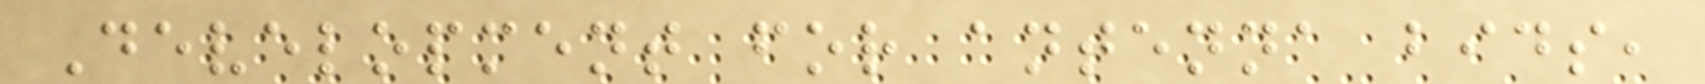Development for antenna bids,
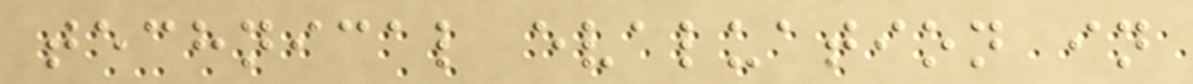technical evaluation in
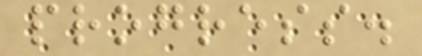progress.
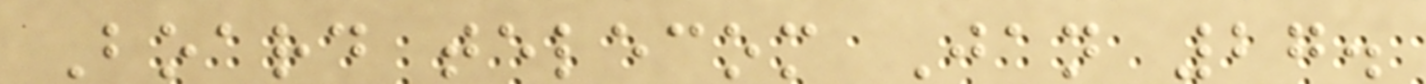Board telecom Jan 27.
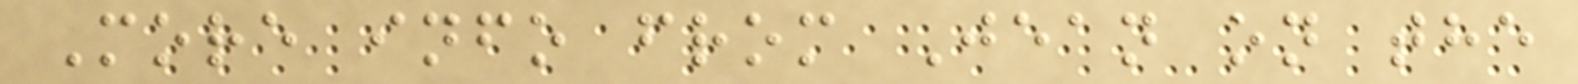More info from Jean on the
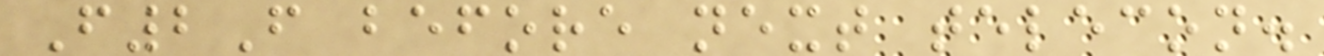F2F before next telecon.
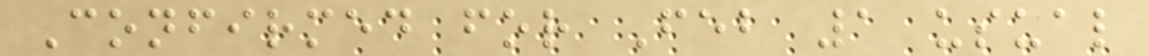Confirmed for Feb 1 usual
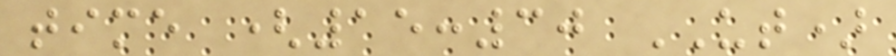time (15:30 UT)
